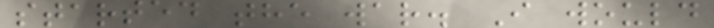started the war. I would
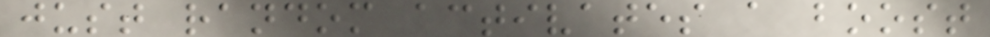just random activates a boost
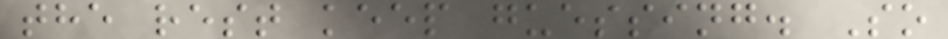the rest keep guessing. So
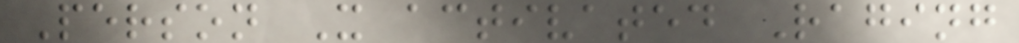Person X activated Raging
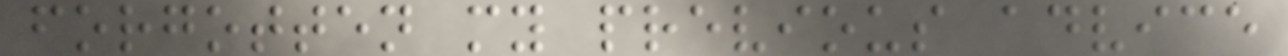forgotten my previous advice
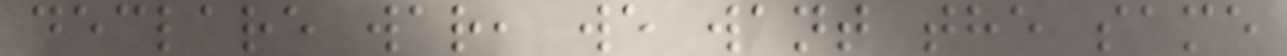declare war, we want the same
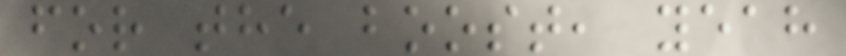for the boost, yeah
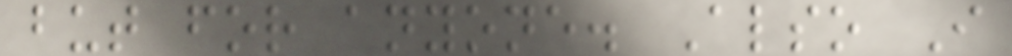but for anyone. Also I
